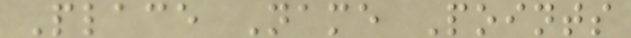Place Name Points
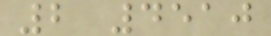2 4510
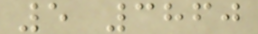5 3860
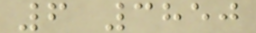6 3850
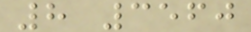8 3560
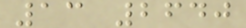13 2640
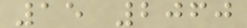15 2060
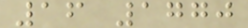16 1770
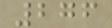276
